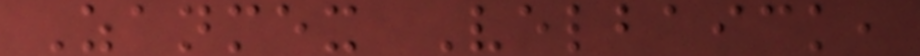Zanmex Velbaick,
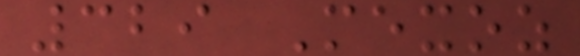329 Mexoz
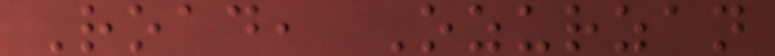Road, Ozurzan
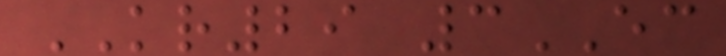KR29 3EC
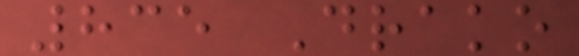835 Drako
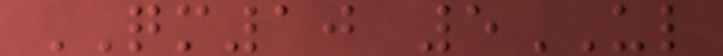QM10 5UL
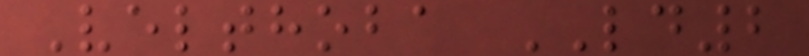Velthoba LD2
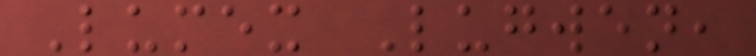Lumex Lugwen,
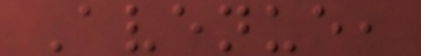Avenue,
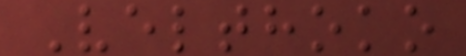Velthoko
